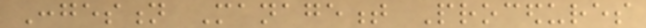Congestion Management Procedures
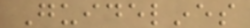Guidelines
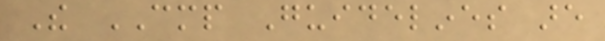The CMP Guidelines are
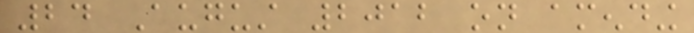24 August 2012 on amending
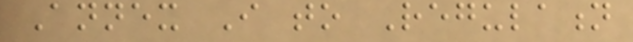Annex I to Regulation
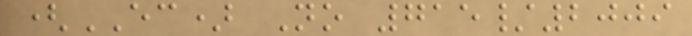(EC) No 715/2009
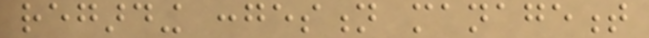regarding congestion management
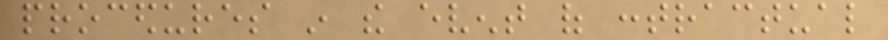procedures in the event of contractual
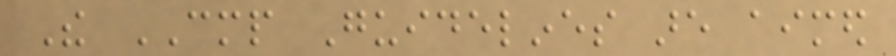The CMP Guidelines are aimed
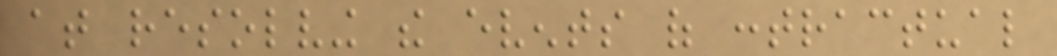at resolving the events of contractual
